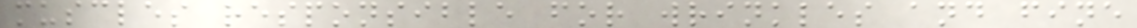muscles responsible for wrinkles and fine
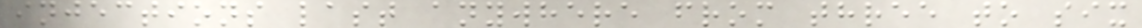injections last anywhere from three to six
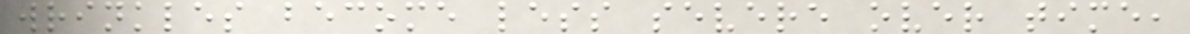wrinkles become less severe over time,
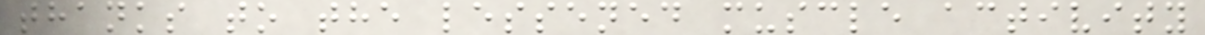thanks to the lessened muscle activity
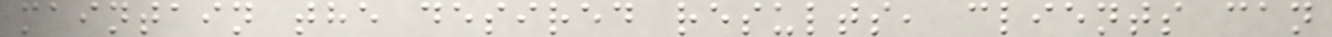maintain the desired results, clients can
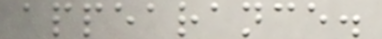appearance.
